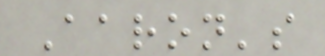Aaron's
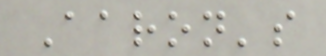Aaron's
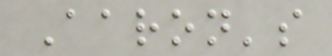Aaron's
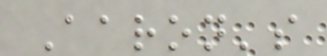Aaron's
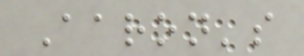Aaron's
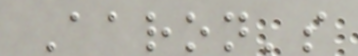Aaron's
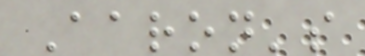Aaron's
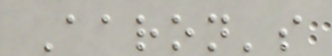Aaron's
